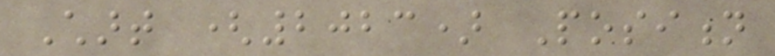Chart (2023) Position
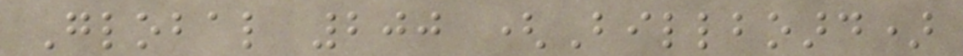Global 200 (Billboard)
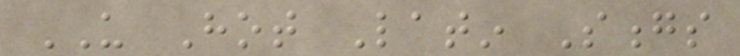US Hot Latin Songs
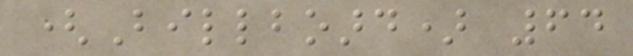(Billboard) 64
